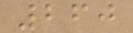260
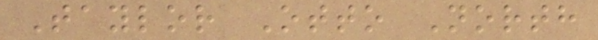Taylor Otto North
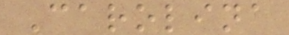Carolina
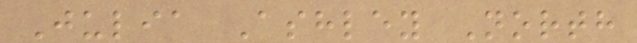Julia Ashley North
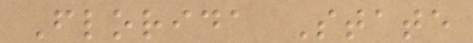Florida State
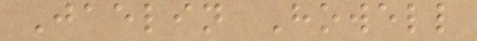Jaelin Howell
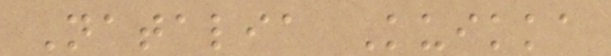Natalia Kuikka
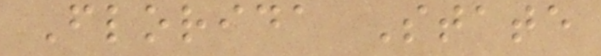Florida State
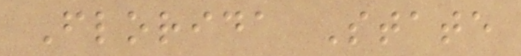Florida State
